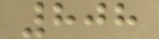808
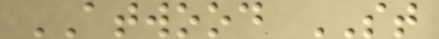ATWOOD ST
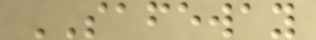SAFEWAY
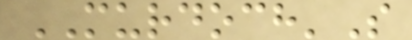MURDOCH'S
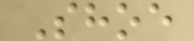Shoe
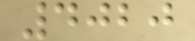4020
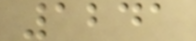1241
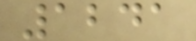1241
